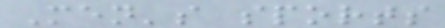Men's sports
